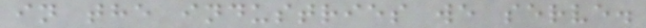in the industries we serve.
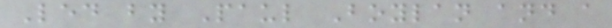Led by Paul Boylan and a
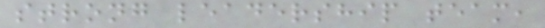strong leadership team,
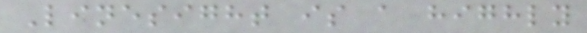Linesight is a highly
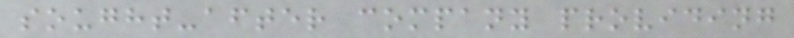sought-after company providing
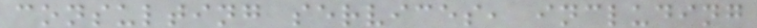consulting services, including
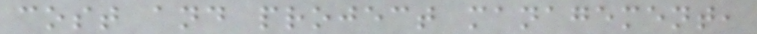cost and project management,
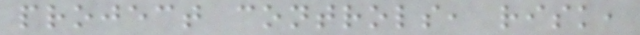project controls, risk,
